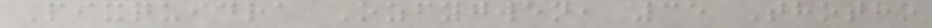Pixquidra Ozfygwen, 35 Thotho
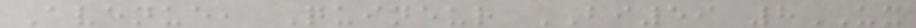Avenue, Quineur BI59 8UX
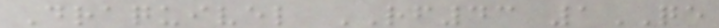Draquivel RF43 1QE
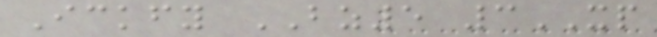Ickfy BZ5 3XP
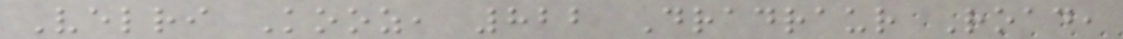Velri Kooz, 822 Dradraur Road,
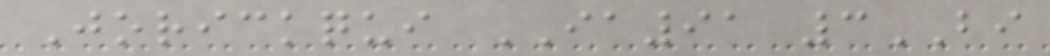Jorickqui IA91 3BI
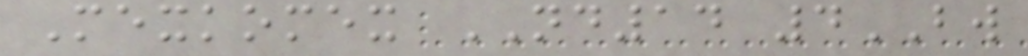Mexkomex ND14 4BW
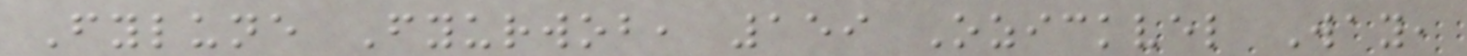Fylune Fyurwob, 159 Ozickvel Way,
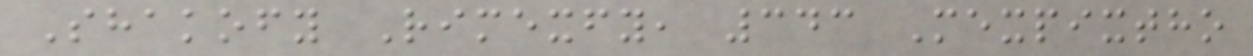Shakofy Rimexfy, 343 Mexpixtho
